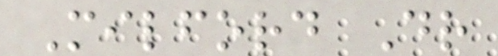Milford Dr
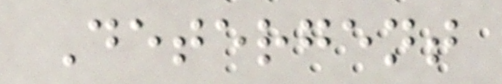Detergent
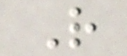R
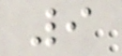9
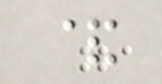&
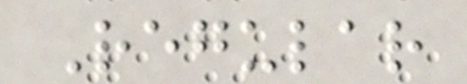Regular
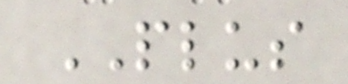PLUS
